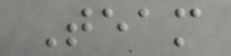Team
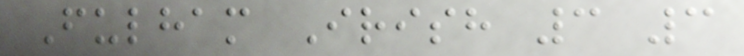Fulham Irish 3 3
